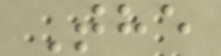The
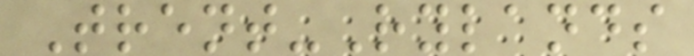Trent-Rylands
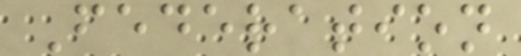Federation
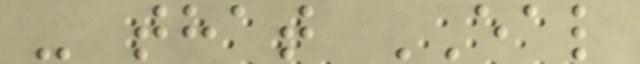- that EAL
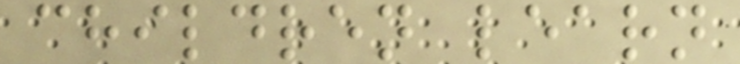children learn
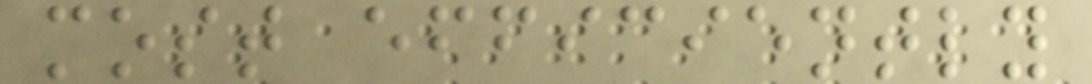most efficiently
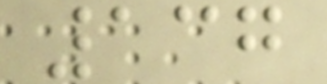137
